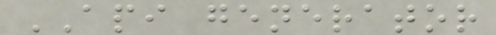API generator
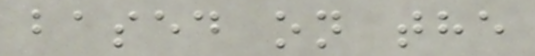based on the
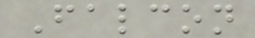Falcon
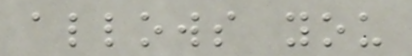allows you
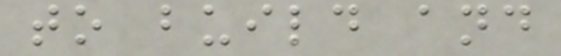to build and
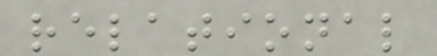relational
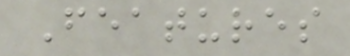Features
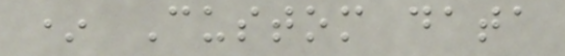* Custom data
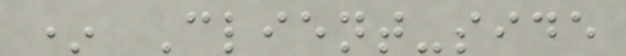* Client-side
